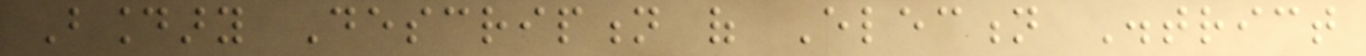Boundary Description of Election District
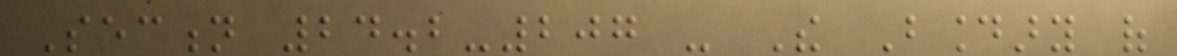Section 24.2-207 - The Boundary of
